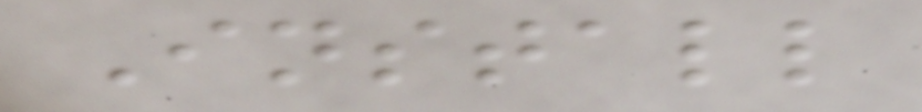Install
